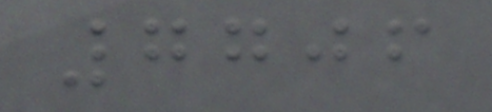7706
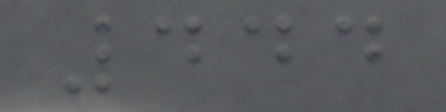444
